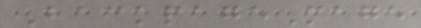BackpageMage
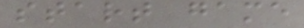start game
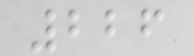226
